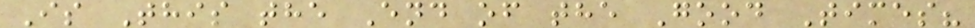Is This the End of the Good Times?
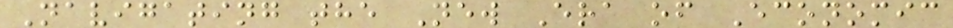Navigating the New Era of Economic
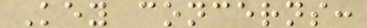Key concerns:
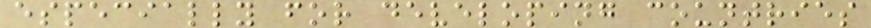especially for developing countries
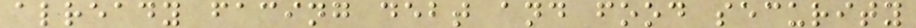already facing debt and food security
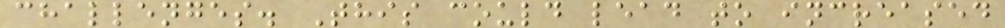challenges. This could lead to increased
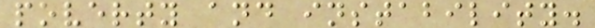poverty and instability.
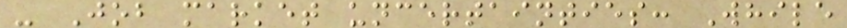- Job market uncertainties: While
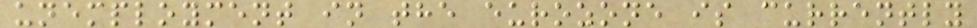unemployment in the eurozone is currently
